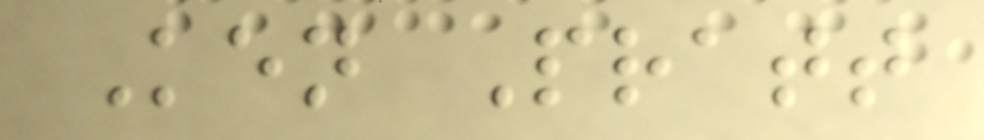Ken Pratt
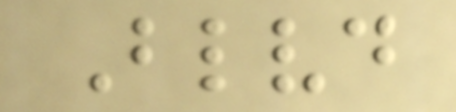Blvd
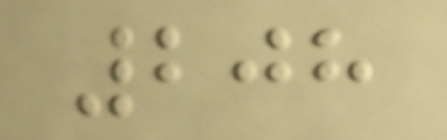208
